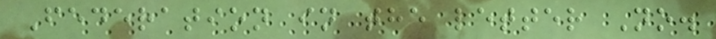Federation in the letter No.
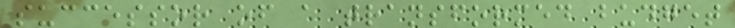successor of a transformed budget
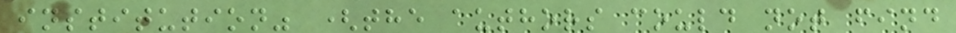institution" (the authors could not find
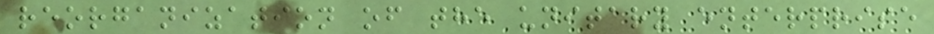reorganization of the unitary enterprise
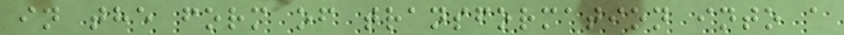in the form of transformation into a
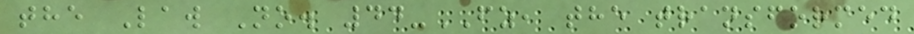the Law No. 44-FZ, the transformed
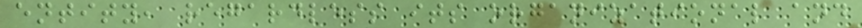entity, regardless its organizational and
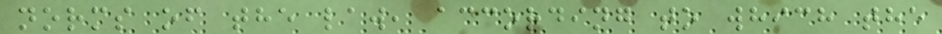norms of the law, according to which the
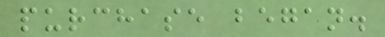purchase began.
